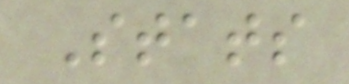Stats
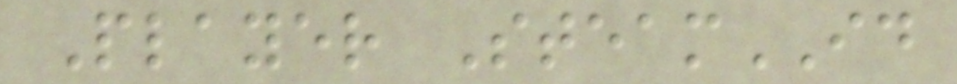Player SteamID
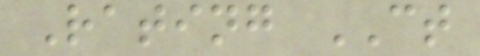Rating CT
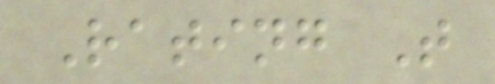Rating T
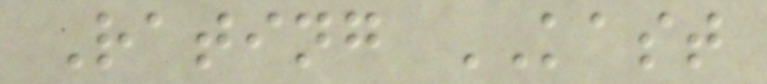Rating KAST
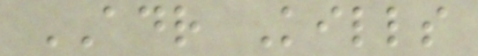ADR Kills
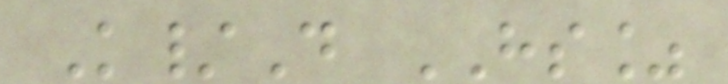K/D HS%
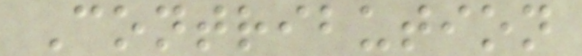Contribution
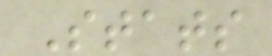Stats
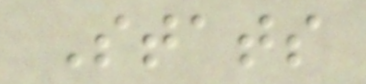Stats
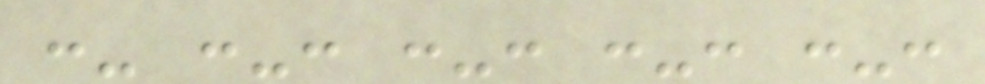:- :-: :-: :-: :-:
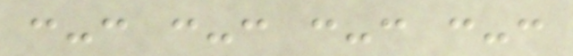:-: :-: :-: :-:
